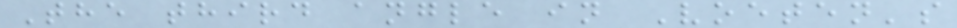The third angle in Voeten's
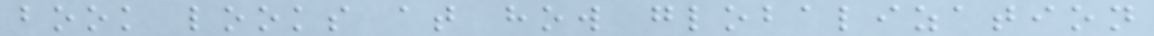book looks at how globalization
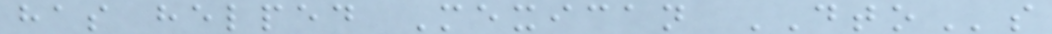has helped Mexican DTOs
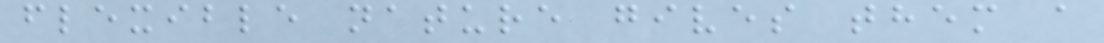flexible nature gives them a
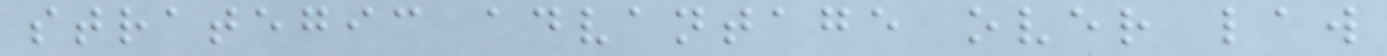strategic advantage over law
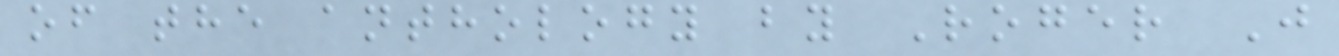of the anthology by Roger J
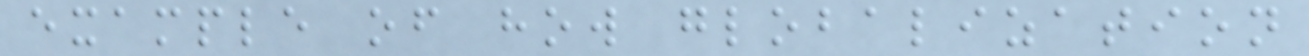example of how globalization
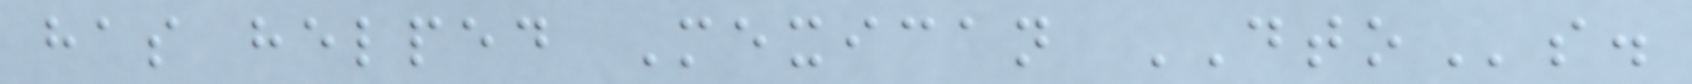has helped Mexican DTOs.
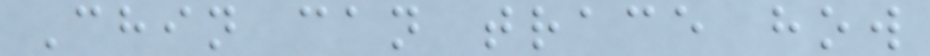Chin can trace how
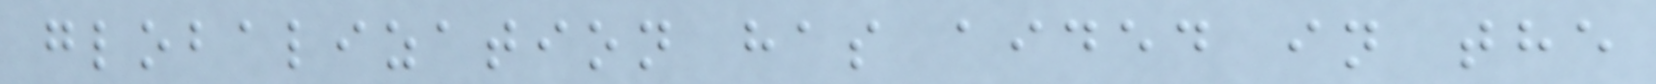globalization has aided in the
